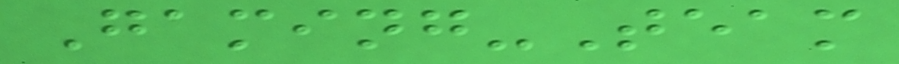Gaming-Team
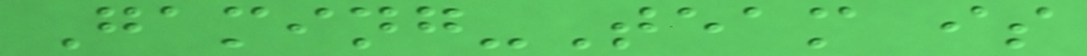Gaming-Team is
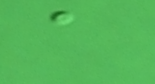a
